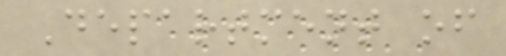Department of
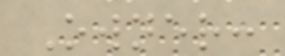Owner:
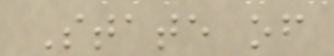State of
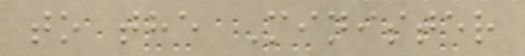to the Minister
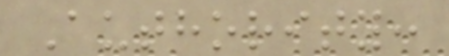Authority:
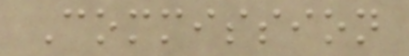Commission
